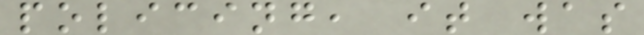policing, it was
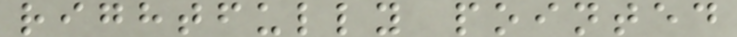rightfully pointed
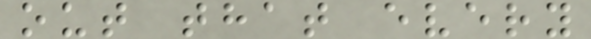out that every
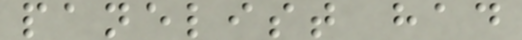panelist had
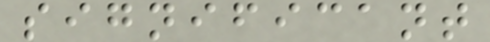significant
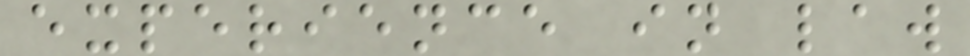experience in law
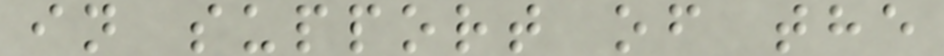in support of the
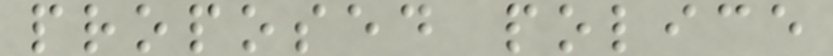proposed police
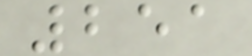251
